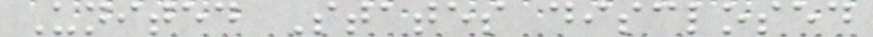United States disclosed
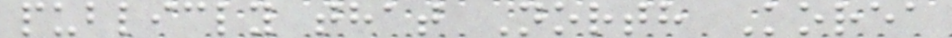publicly that North Korea
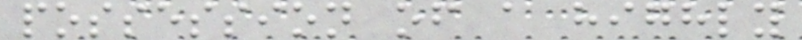possession of a highly
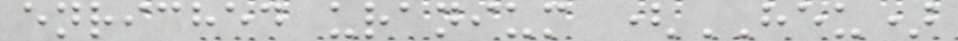enriched uranium (HEU)
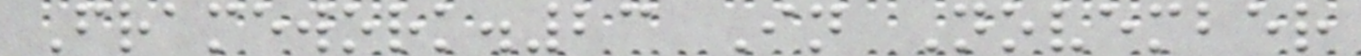Framework.23 In November
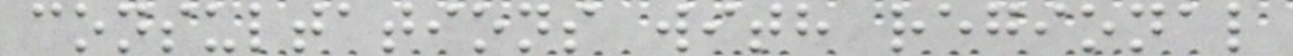consultations with regional
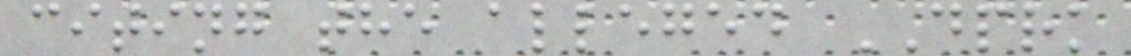citing the alleged DPRK
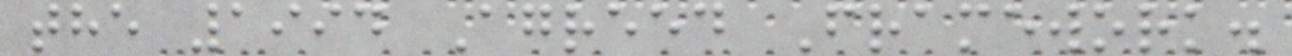the 1994 Agreed Framework.
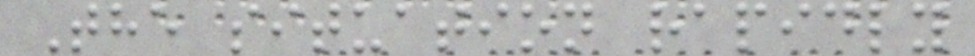The situation rapidly
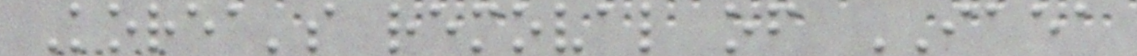Korea's removal of IAEA
